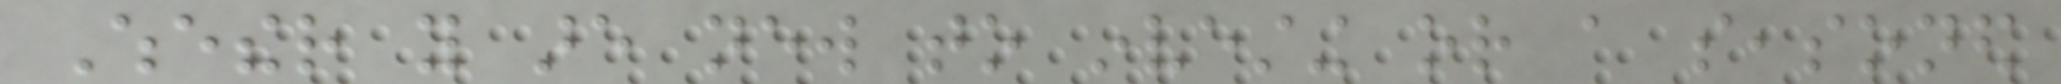Whether you are new to investing or a seasoned
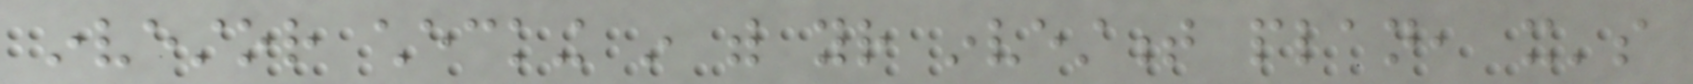investor checking in with your investment plan, it's
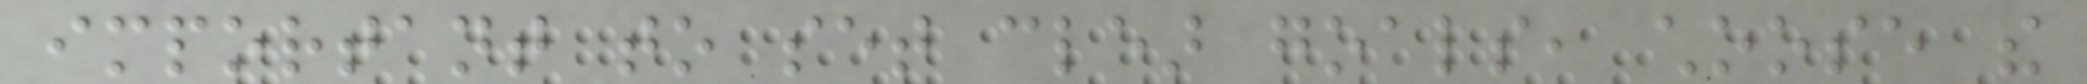important to set clear goals, choose the
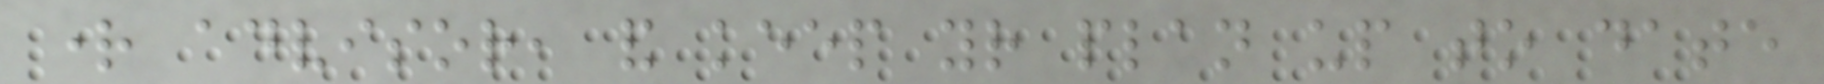right advisor, and keep your plan up to date
